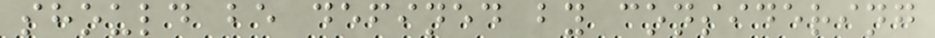should be defined by considering
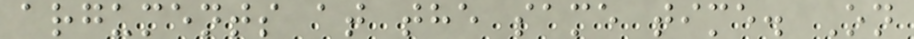arguments at the same time. On
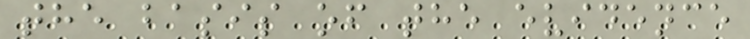the basis of the evidence
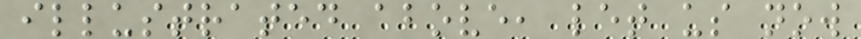illustrated above, let us now
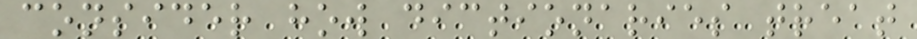consider how dictionaries treat
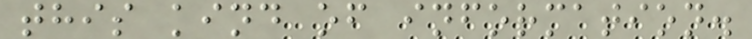this kind of information.
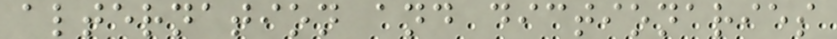alternation and dictionaries
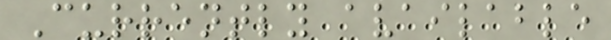Currently available
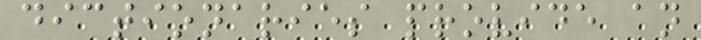dictionaries provide an
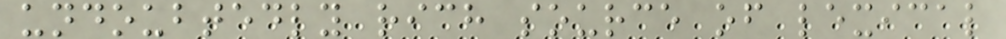undoubtedly rich source of lexical
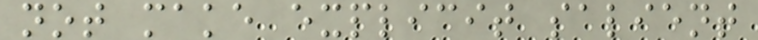not make explicit salient
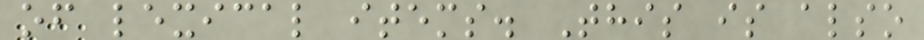of lexical items. This is also
